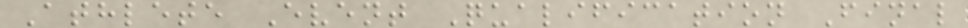Athlete Event Qualification Final
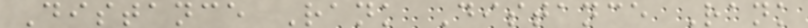Distance Rank Distance Rank
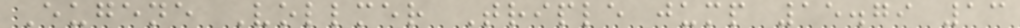Eugene Vollmer Triple jump 15.79 13
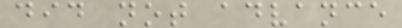did not advance
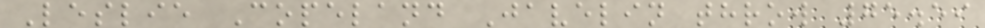Leslie Copeland Javelin throw 75.59
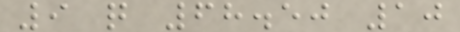9 q 68.50 10
